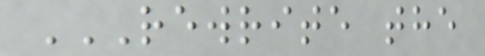REWRITE THE
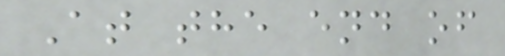At the end of
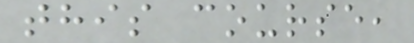this course,
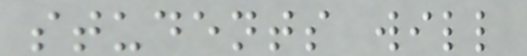students will
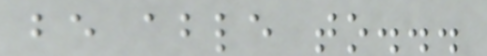be able to...
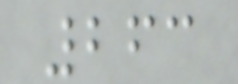263
